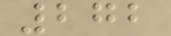272
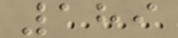189
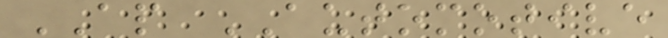AP AUTOMOTIVE
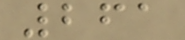261
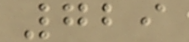729
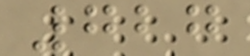727
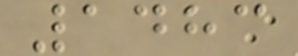1483
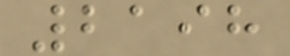2198
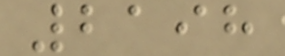2198
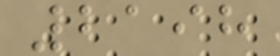2198
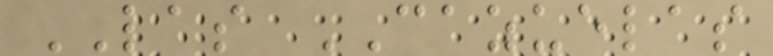LAS CAZUELAS
